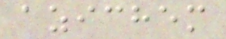azichem
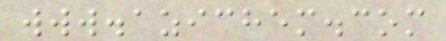www.azichem.com
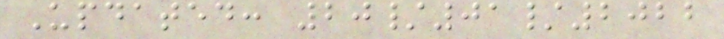Updated: 20/01/2022
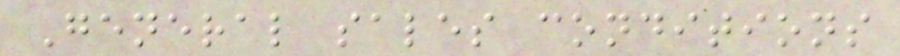General sales conditions
